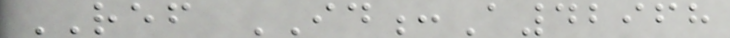REF ID:A42968
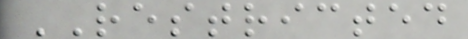RESTRICTED
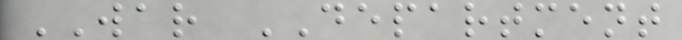WAR DEPARTMENT
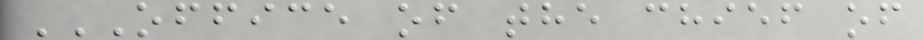OFFICE OF THE CHIEF OF
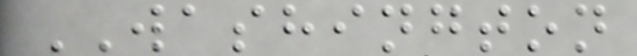WASHINGTON
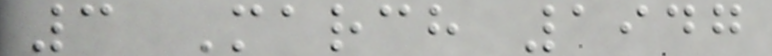3 March 1947
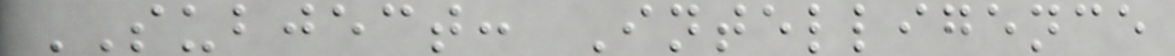SUBJECT: Intelligence
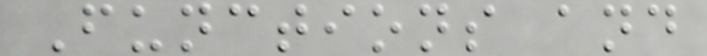Functions and
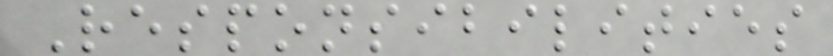Responsibilities
